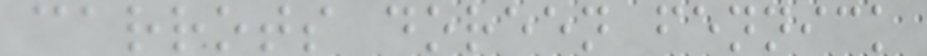carrots doreen fennick
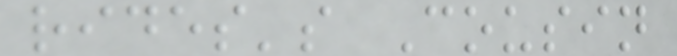rides's Cousin
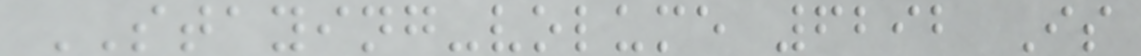STAYING-volume 6292 Is
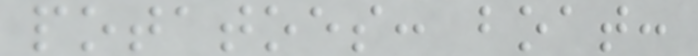potatoes: boat:
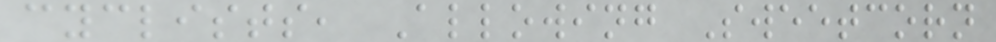cyclists, Allowing Sweetcorn
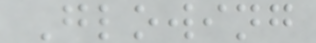Glowing
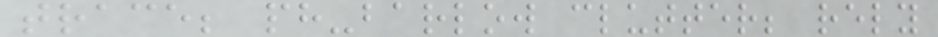trace; ph-barlow clutter; rely
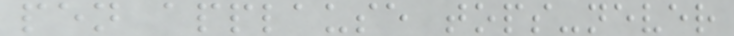pen applause tops-never
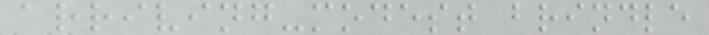arriving-modest brindle
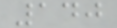140
